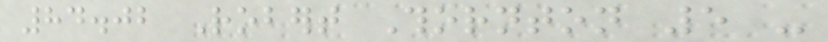84.02 Robert Thornton 5 -
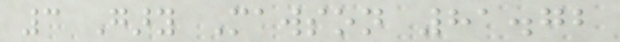3 Gary Mawson 81.72
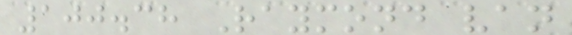100.38 Raymond van
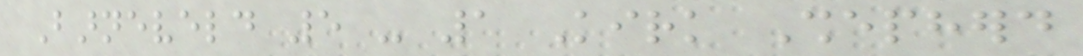Barneveld 5 - 1 Kirk Shepherd
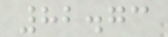82.73
